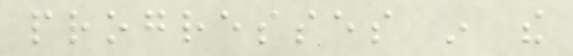progresses in the
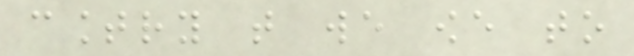country that we owe to
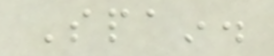Spain.
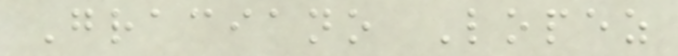Graciano Lopez
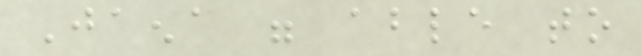Jaena were able to
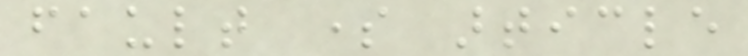fault some article
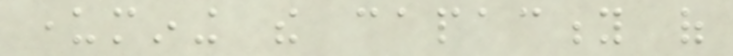undermining the capacity of
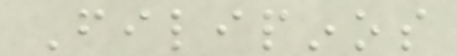Filipinos
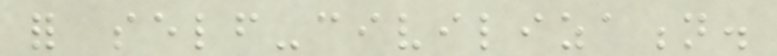for self-civilization.
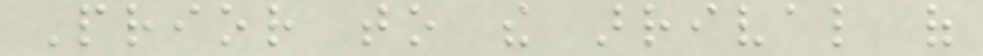Prior to the arrival of
